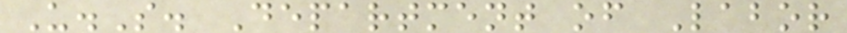U.S. Department of Labor
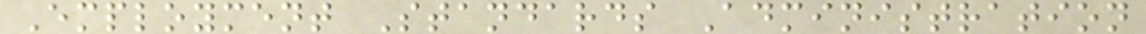Employment Standards Administration
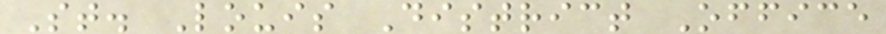St. Louis District Office
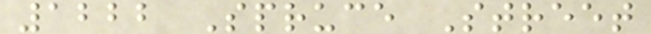1222 Spruce Street
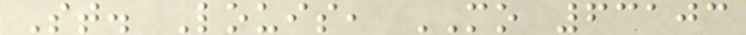St. Louis, MO 63103
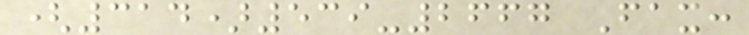(314)539-2667 Fax:
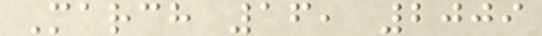March 16, 2009
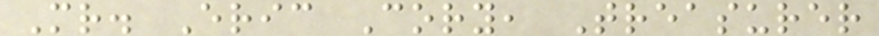Mr. Eric Cory, Treasurer
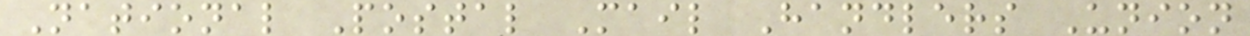National Postal Mail Handlers Union
